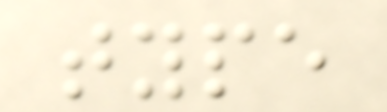type
